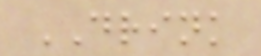DRINK
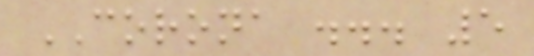CORONA ... 5
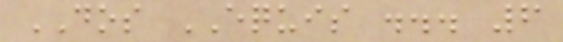DOS EQUIS ... 6
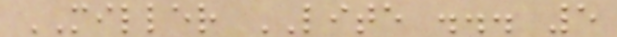MILLER LITE ... 5
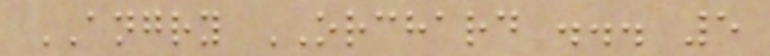ANGRY ORCHARD ... 5
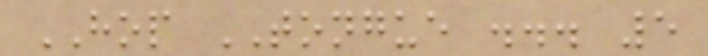HOP TONGUE ... 5
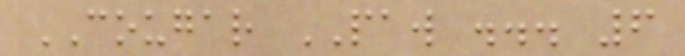COUGAR PAW ... 6
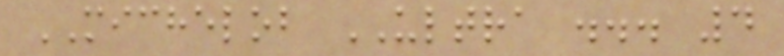MICHELOB ULTRA ... 4
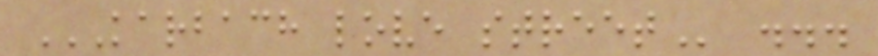KARBACH LOVE STREET ...
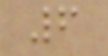6
